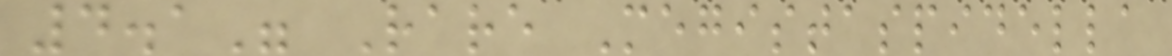4.1" Rare Megistaspidella
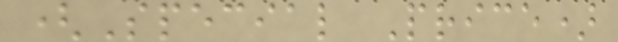(Special Price)
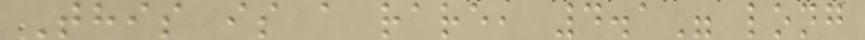This is a rare, 4.1" long
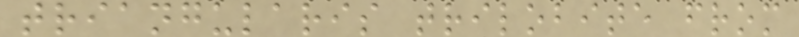triangularis trilobite from
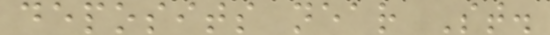deposits near St.
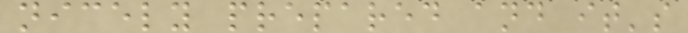nicely prepared and it's
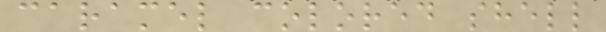caramel colored shell
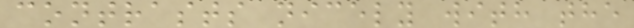contrasts nicely with the
